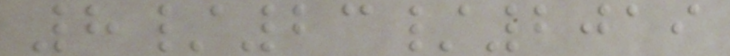8/23/2019
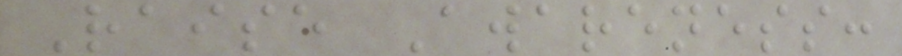Raise Awareness:
